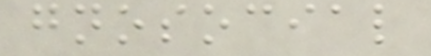gnosocial
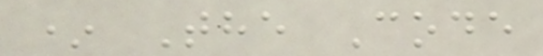* The Code
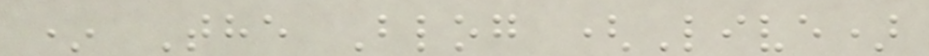* The Blog (Live)
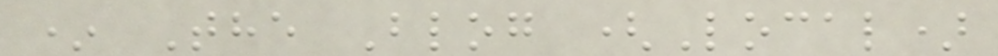* The Blog (Local)
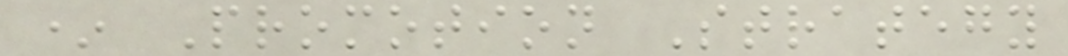* Promotion Strategy
